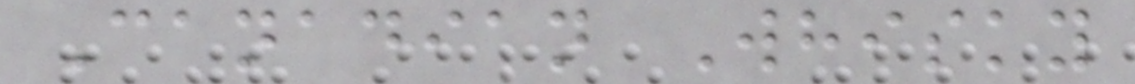Canadian Whisky
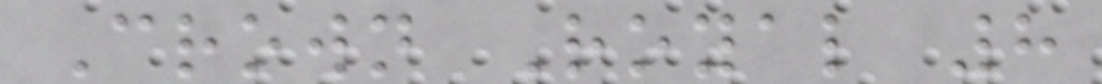Crown Royal 8
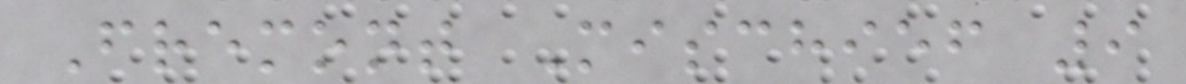Fremont Mischief 9
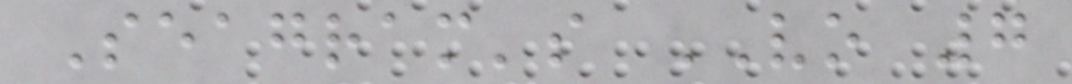Seagram's VO 7
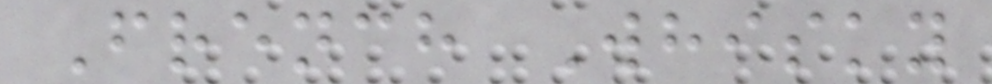French Whisky
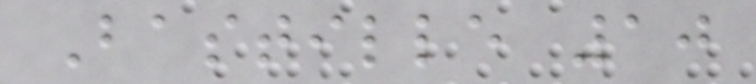Bastille 10
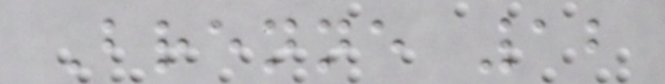Brenne 12
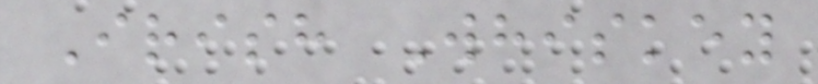Irish Whiskey
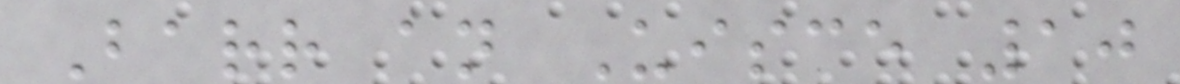Barr an Uisce 10
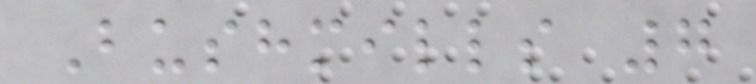Bushmills 7
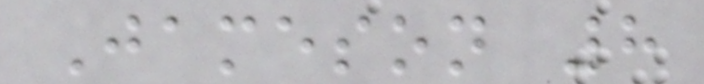Jameson 8
